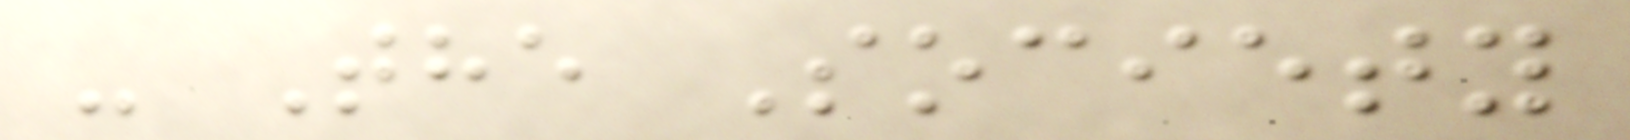- The Society
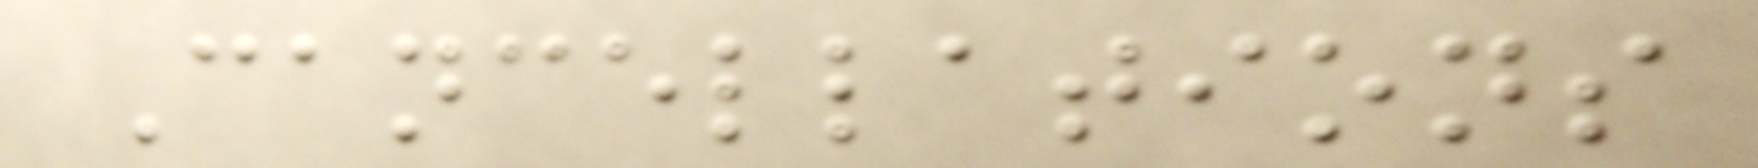Cancellations
